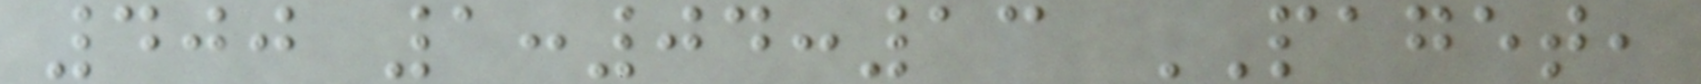400 1:04:13 PAGET,
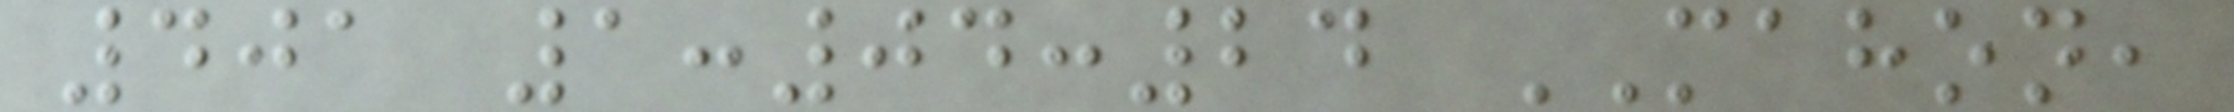401 1:04:24 MAHON,
